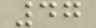47
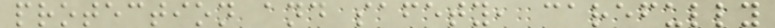protection and safety, carefully
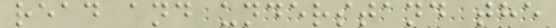read and understand the
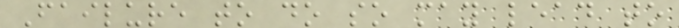Failure to do so may lead to
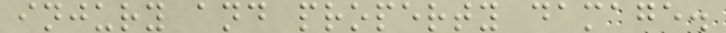injury and property damage.
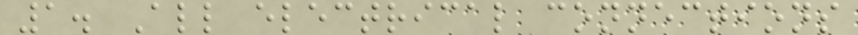1. All electrical connections
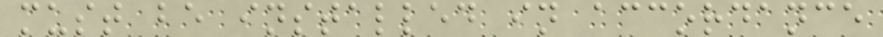must be installed in accordance
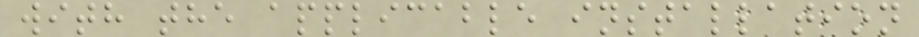with the applicable installation
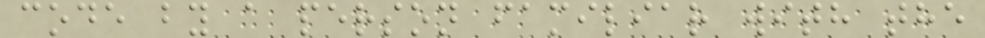code by a person familiar with the
